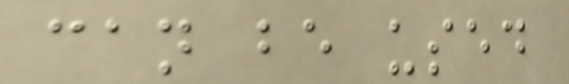can be used
